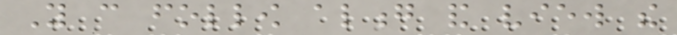You can follow along and view the
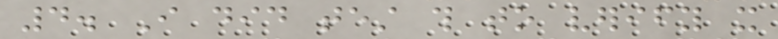4. I did test this to verify it
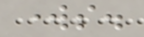works.
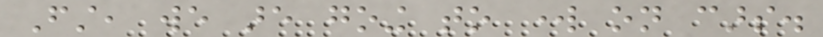First, we are going to work on cars.
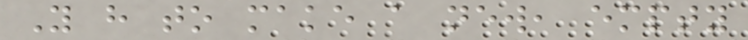You have to make a new, empty
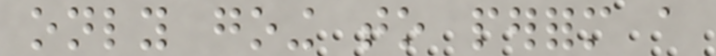only going to perform a
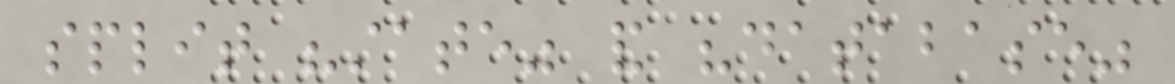split "state" and "database"
